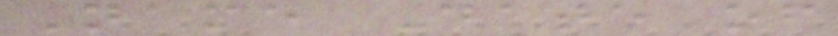Name Date of
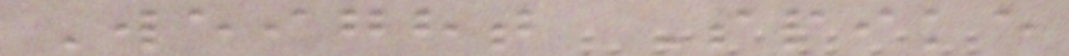Weight Spike
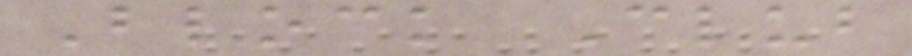Block Club
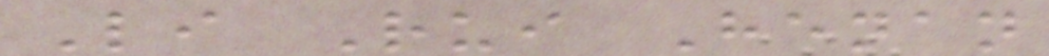Li Rui Henan
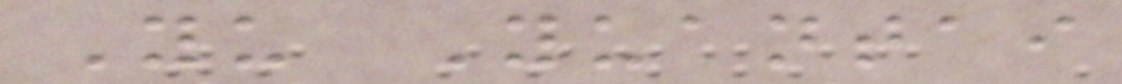Yu Yuantai
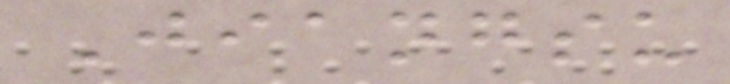Jiangsu
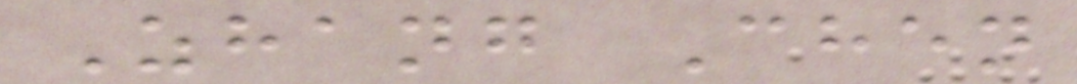Zhang Chen
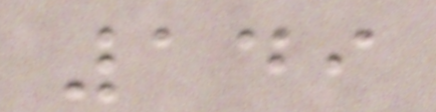149
